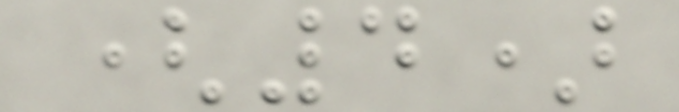(4)
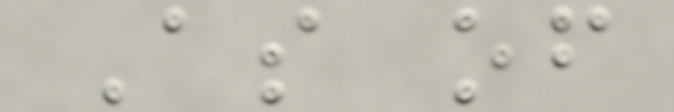As of
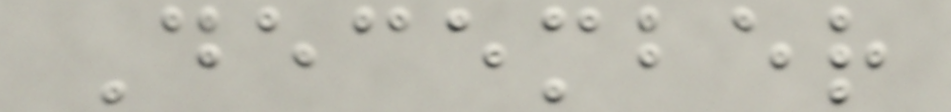December
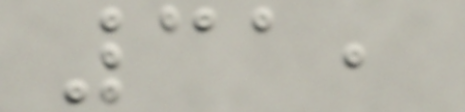31,
